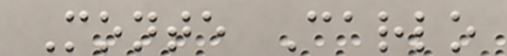Monte Carlo
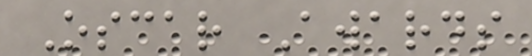Oscar Awards
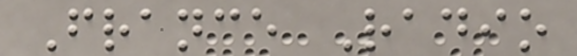France Radio
